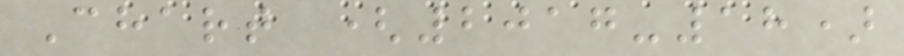Chart (2017-18)
